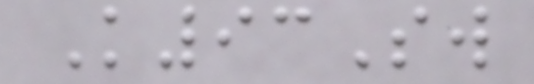K93Sw
